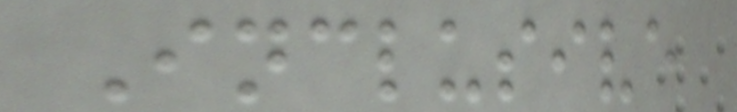Inclusive
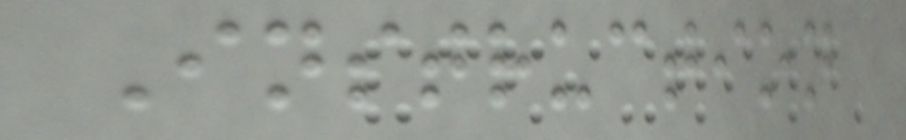Instruction
